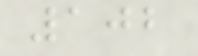102
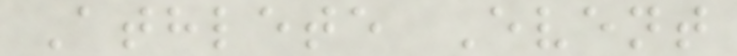Athlete Event
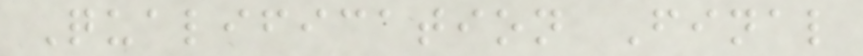Qualification Final
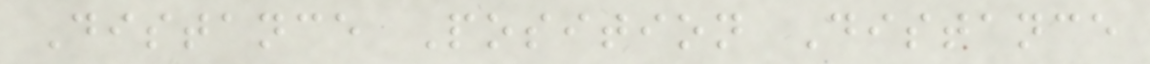Distance Position Distance
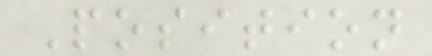Position
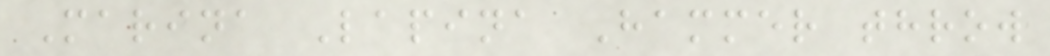Marina Lapina Hammer throw
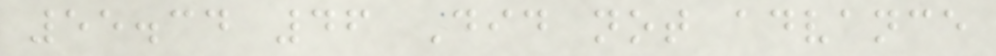55.34 46 Did not advance
